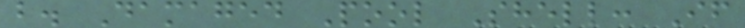b. Damaged Pool Shell: If
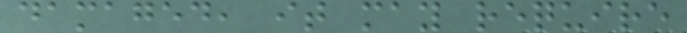damaged, it may require
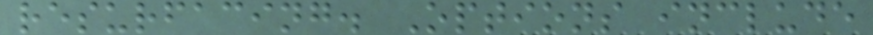resurfacing. Options include
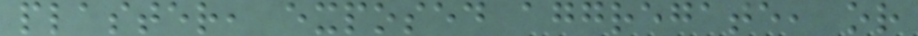plaster, exposed aggregate, or
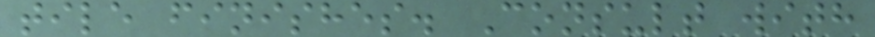tile finishes. Consult with
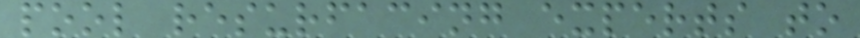pool resurfacing experts to
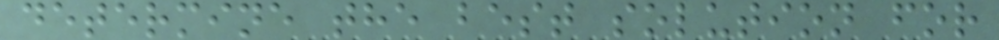determine the best solution for
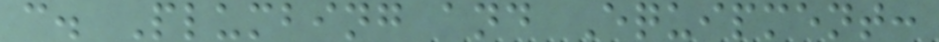c. Plumbing and Equipment:
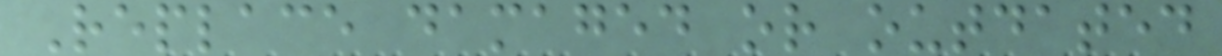Replace damaged or outdated
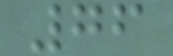76
